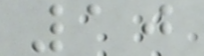10
